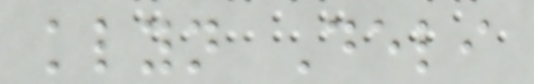klyn Deli
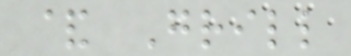& Grill
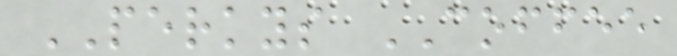PERKYS COFFEE
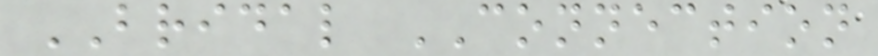BRIDAL CONNECTION
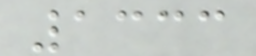1333
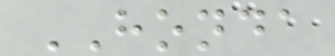HONDA
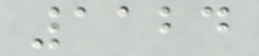1124
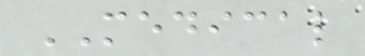MEDICAL
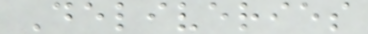Deliveries
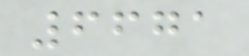6671
